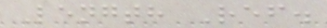Length Ref.
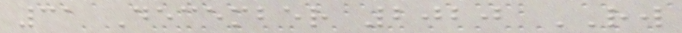31 December 2020 RW
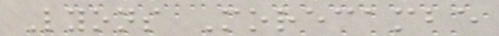Lyons Morecambe
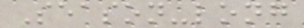Season-long
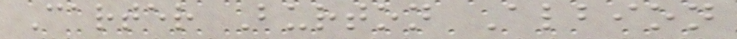Carter Burton Albion
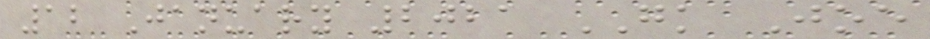12 January 2021 GK Joe
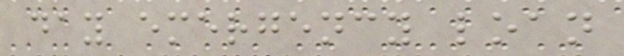day emergency loan
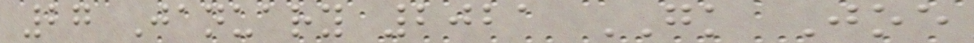27 January 2021 GK Joe
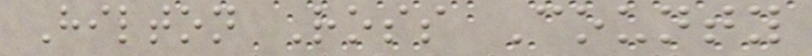Hilton Ross County
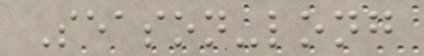Season-long
